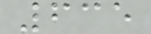635
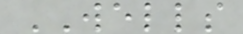WELLS
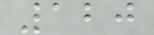120
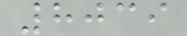8039
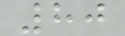80
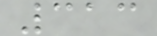313
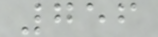756
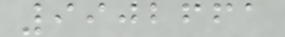9902661
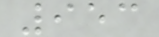953
